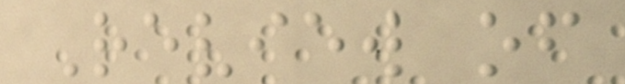Review of
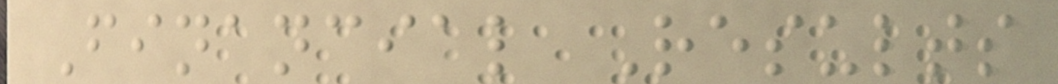Financial Results
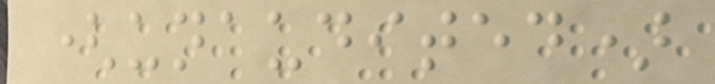(unaudited)
